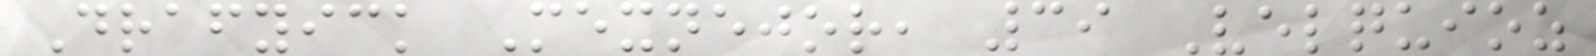Drafyick Mexnejor, 39 Velquioz
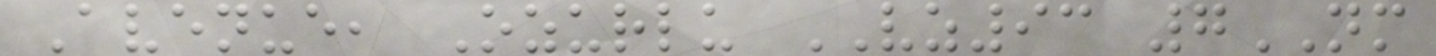Avenue, Ozurlu VZ93 7NM
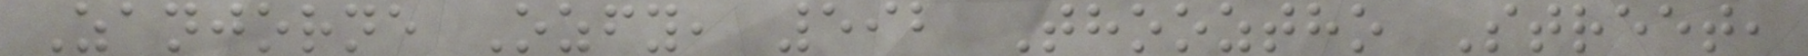Zanjorne Ozfy, 592 Thooztho Street,
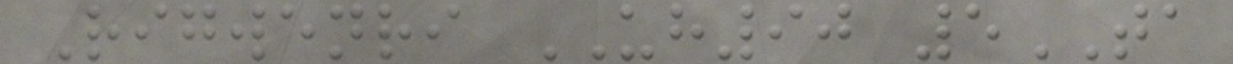Rigwenri UH90 5TA
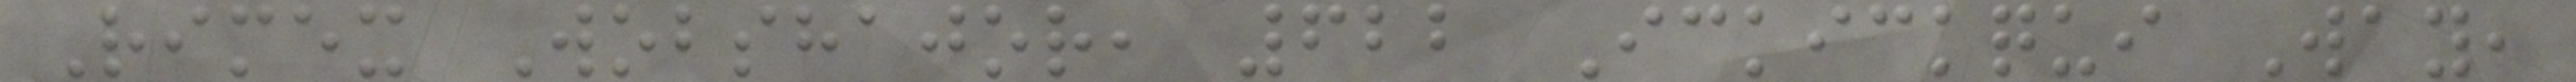Rimex Wobshajor, 622 Ickickqui Way,
